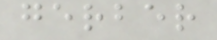gerber
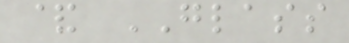& GLASS
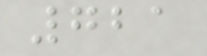721
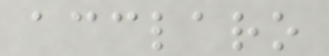acclaro
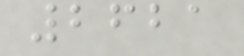2621
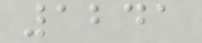1241
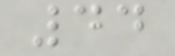44
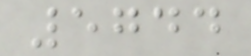5744
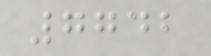7742
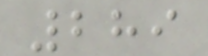289
